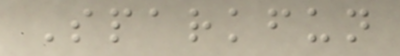Sparkfun
